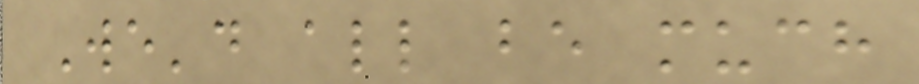We'd all be much
